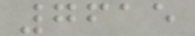7615
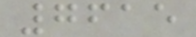7615
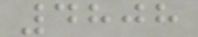4808
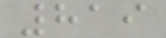819
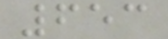653
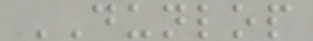DUNLOP
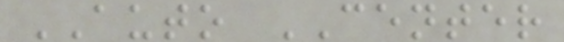AUTO CENTER
